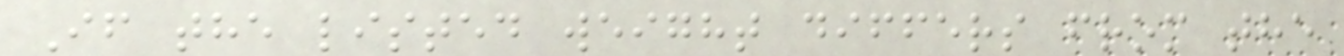If the listed weight differs from the
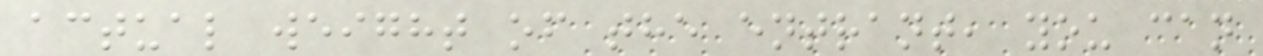actual weight of the entrant, you can
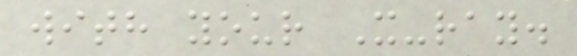with your X-ray.
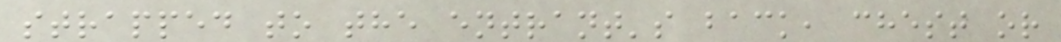strapped to the entrant's back, chest or
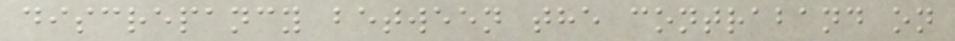discrepancy between the contraband on
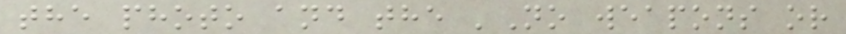the photo and the 'No weapons or
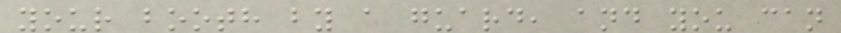your booth by a guard, and you can
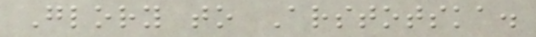Glory to Arstotska.
